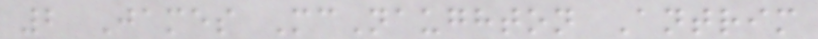2 James McNaughton Antrim
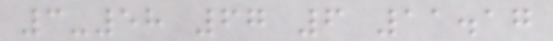3-58 67 6 11.17
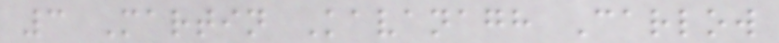3 Martin Kavanagh Carlow
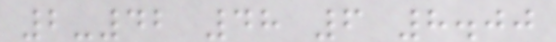2-42 48 6 8.00
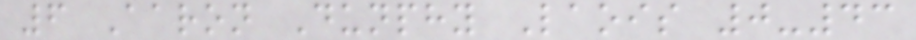6 Aaron Dunphy Laois 0-43
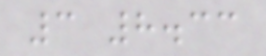3 8.33
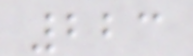223
